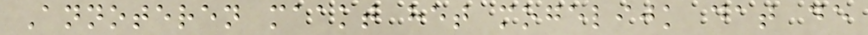Annoteren maakt het mogelijk dat de
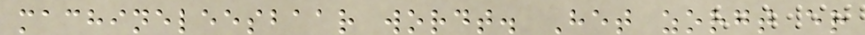machineleesbaar wordt. Het zorgt er
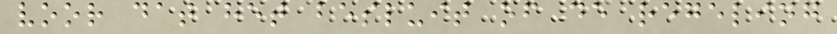voor dat het besluit of de regeling
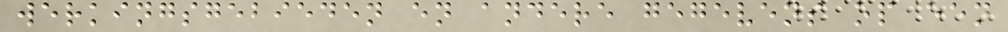werkingsgebieden en andere gegevens op een
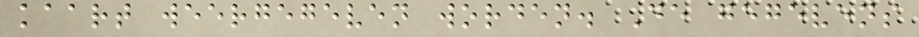kaart weergegeven worden. De gegevens
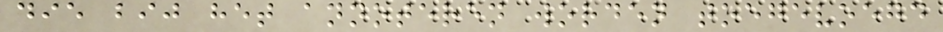die bij het annoteren worden toegevoegd
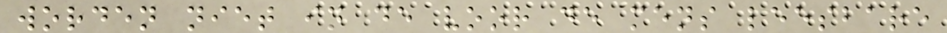worden niet in de voor de mens leesbare
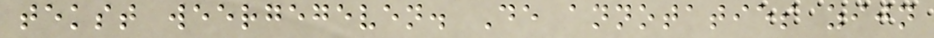tekst weergegeven. De annotaties zijn
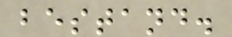bestand.
